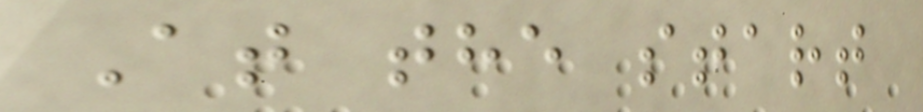At the start
